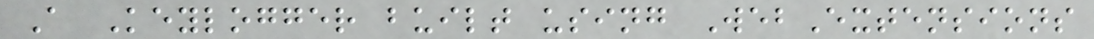A Keylogger built using WebExtensions
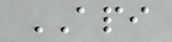API
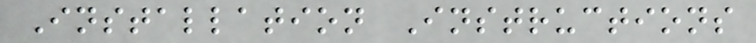Installation Instructions
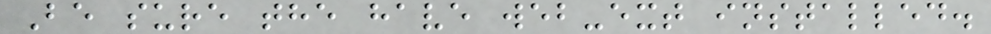Be sure the have web-ext installed.
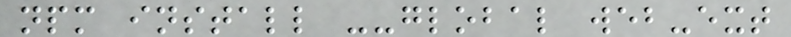npm install --global web-ext
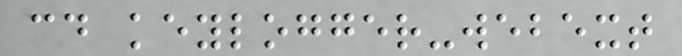cd keylogger-webext
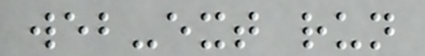web-ext run
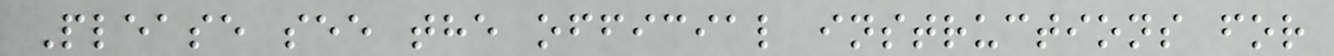Please see the official instructions for
